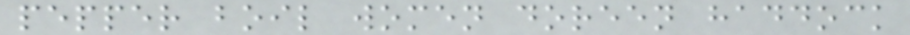pepper boil women doreen haddock
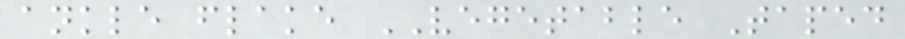ankle flake VEGETABLE Taped
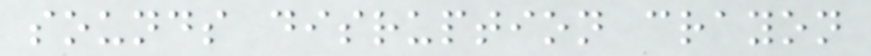sounds disruption crayon
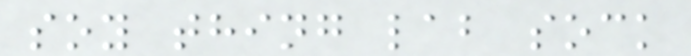soy thing lab sock
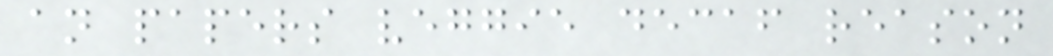an papers veggie decaf reason
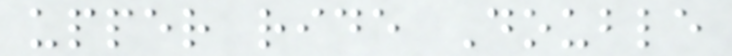upper ride Double
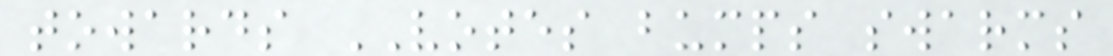towards VOTES bumps swarms
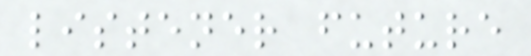listener future
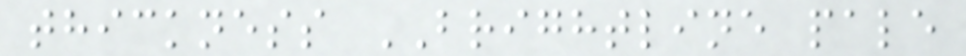thickness BRIGHTLINE pale
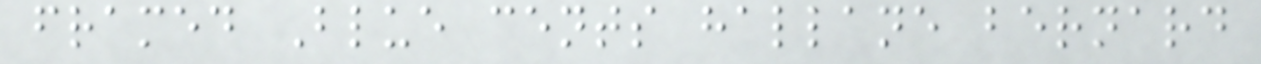framed Blue cents hallane bernard
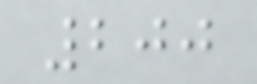200
